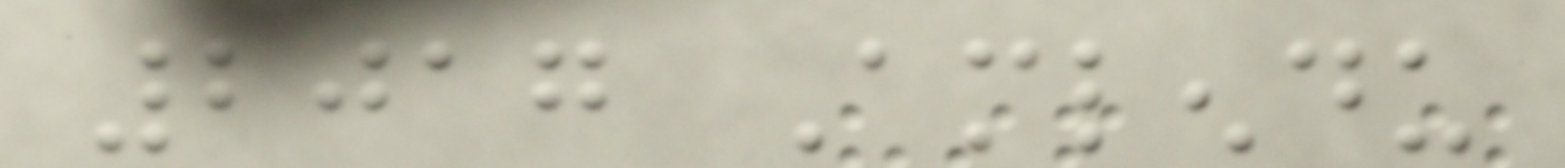2017 Amlendu
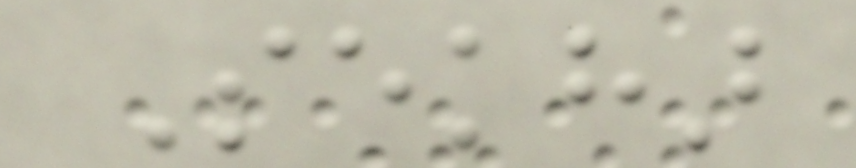Sekhar
